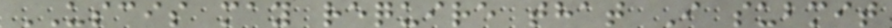USCIS may require that I submit
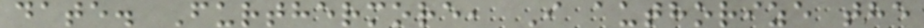date. Furthermore, I authorize the
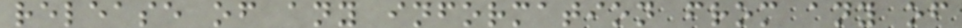release of any information from any of
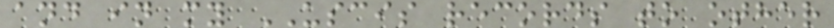and in my USCIS records to other
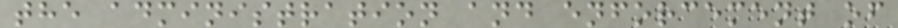the administration and enforcement of
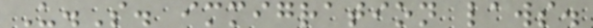U.S. immigration laws.
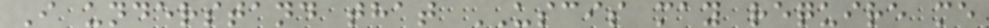I understand that USCIS may require me
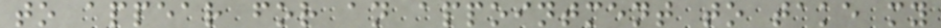to appear for an appointment to take my
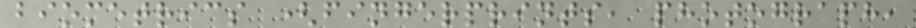biometrics (fingerprints, photograph,
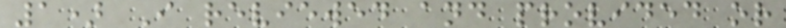1) I reviewed and provided or
